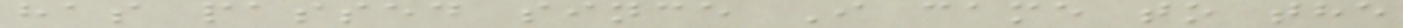has passed since I came to the
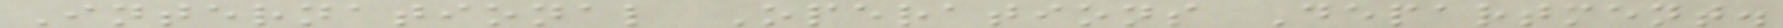International Operations Department.
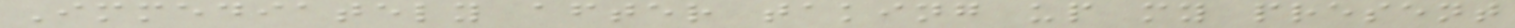Immediately after taking up my present
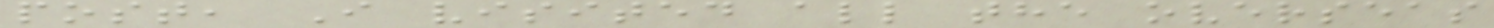post, I visited all the overseas
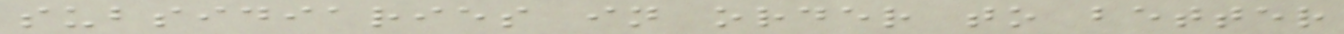subsidiaries in order to better
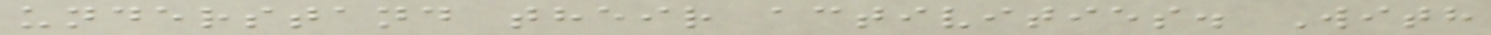understand their activities. With
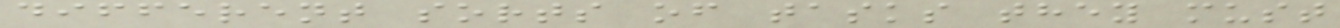different sorts of tasks they must
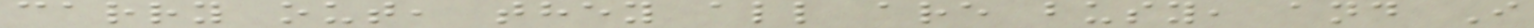carry out, they all are busy, and I
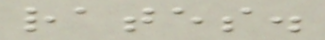rates.
